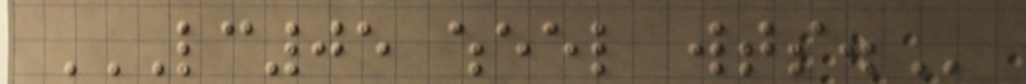LC05 WHEEL WTS.
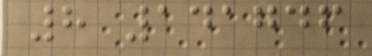8 141746
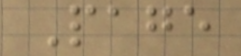Page
